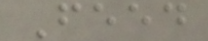Feed
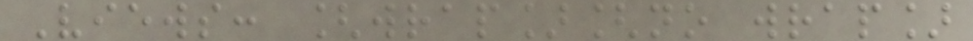Views: [wrap][no wrap]
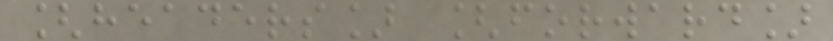[headers] [forward]
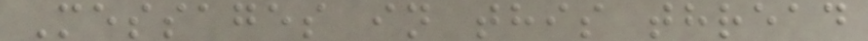Messages in this thread
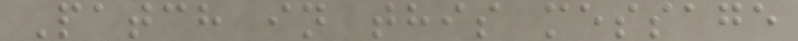Patch in this message
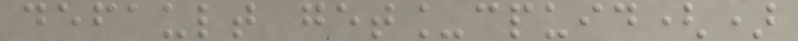default get_cpuid()
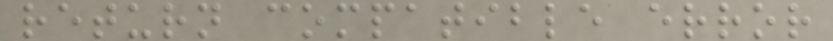return compatible error
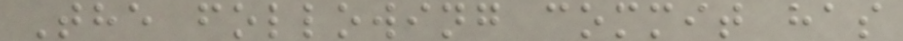The following commit has
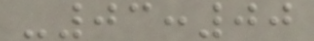-03:00
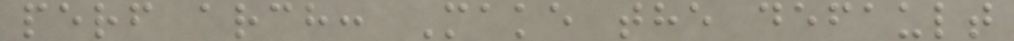perf arch: Make the default
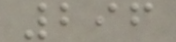296
